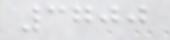3700
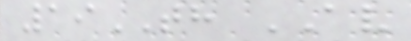19TH AV
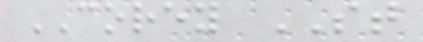COREY ST
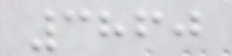3860
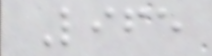Life
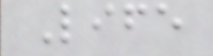Life
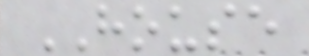HOUSE
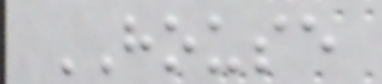HOUSE
